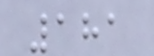181
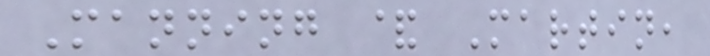Manning & Martin,
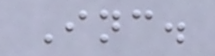Inc.
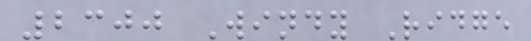2300 Windy Ridge
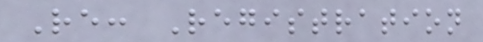Re: Registration
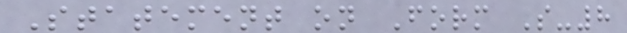Statement on Form S-8
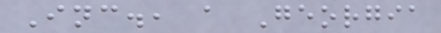Inc., a Georgia
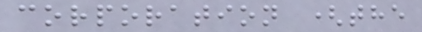corporation (the
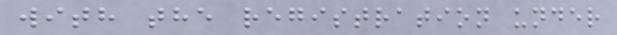with the registration under
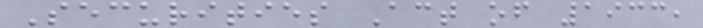Securities Act of 1933,
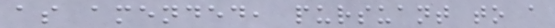as amended, pursuant to a
